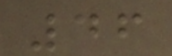46
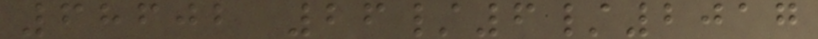68602 26/6/2017
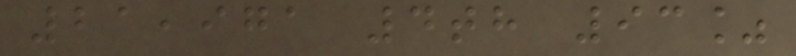21,971 4th 93%
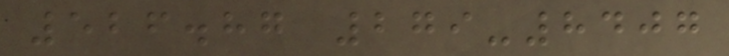526.87 279-8407
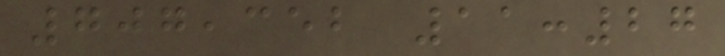707,352 11:27
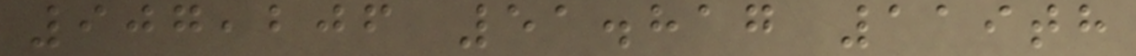907,206 51.817 119th
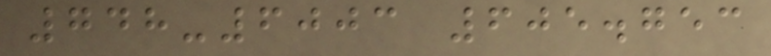748-6003 605.753
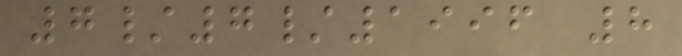7/7/1996 8
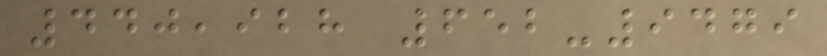440,928 652-9479
